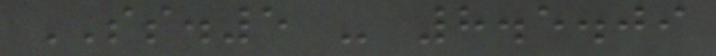SS.5 - 8.5.09
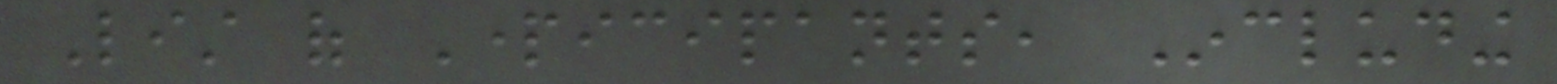List of Participants, Including
